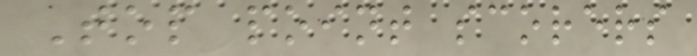Top point scorers
